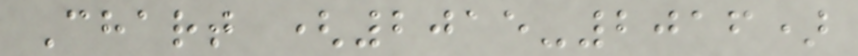Chart (2015-2016)
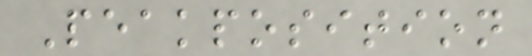Peakposition
